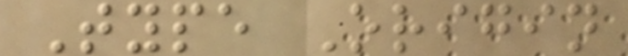Type Origin
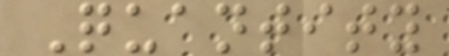Quantity
